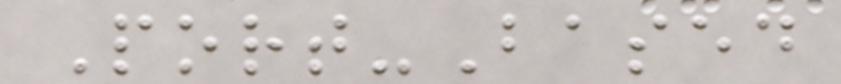Port-Based
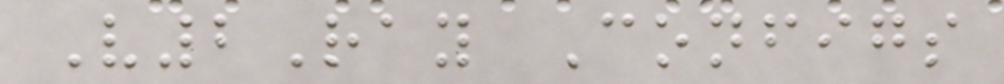V2Ray Configs
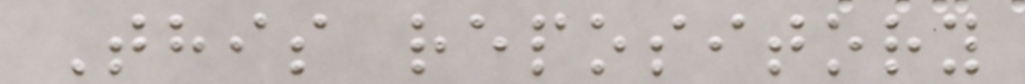This repository
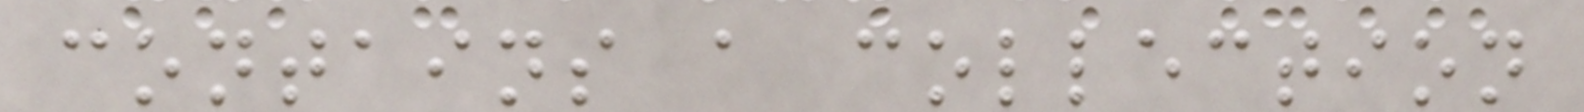contains a collection
